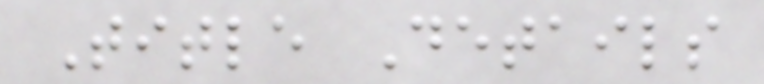Title Details
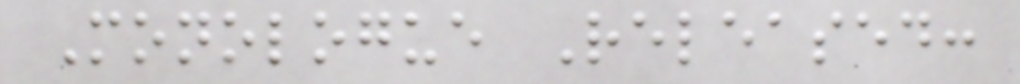Monologue Released:
